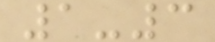1-3
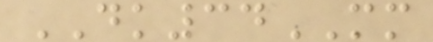DK34MM
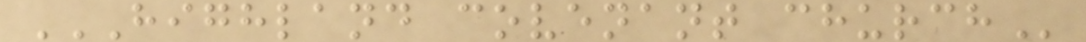HIGHLAND COVENANT CHURCH
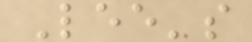Lee's
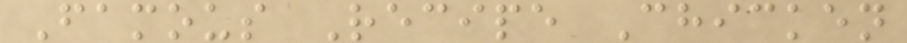Famous Recipe Chicken
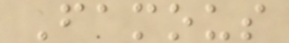Famous
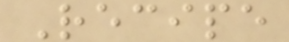Recipe
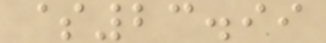$23.99
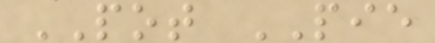POT PIE
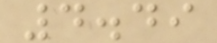4.49
